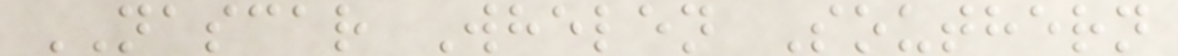NASCAR Whelen Southern
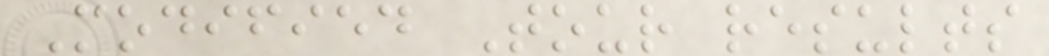Modified Tour results
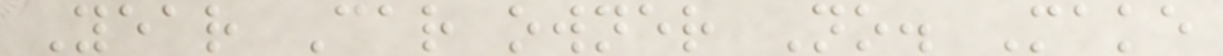Year Car owner No. Make
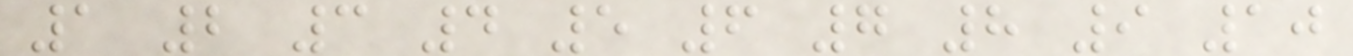1 2 3 4 5 6 7 8 9 10
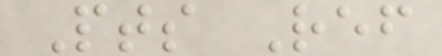Pts Ref
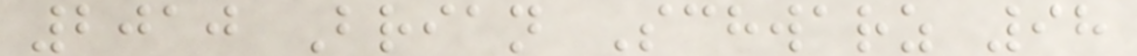2010 Brian Schwarz 98
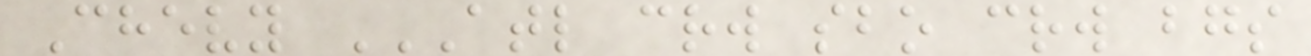Chevy ATL CRW SBO CRW BGS
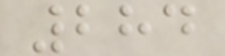284
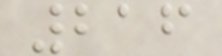216
